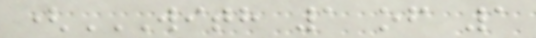(WITH 1 OF 1
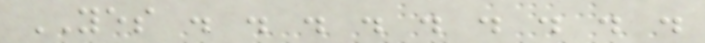YES . . . . . . . . .
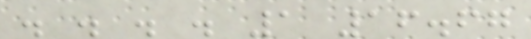. . . . 1 16.67
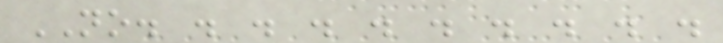NO. . . . . . . . . .
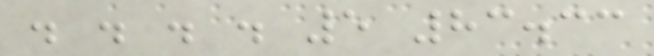. . . . 5 83.33
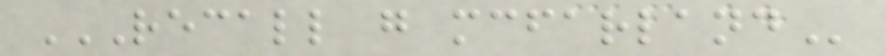RECALL G MCFARLAND
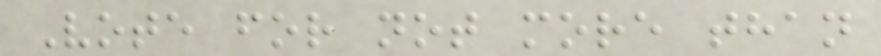Vote for not more than
